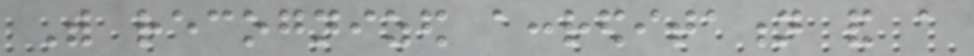With recognized accreditation and a
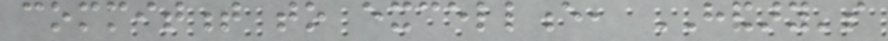commitment to excellence, HANDARY's
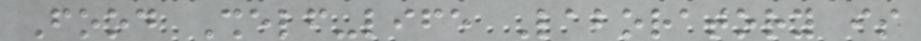Food Shelf-life Laboratory is
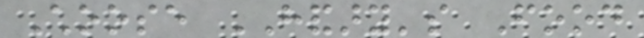Choose HANDARY's Food
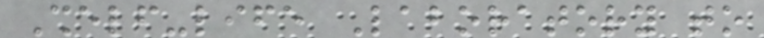Shelf-life Laboratory to
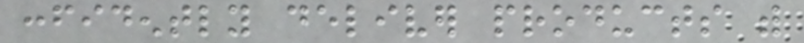confidently deliver products with
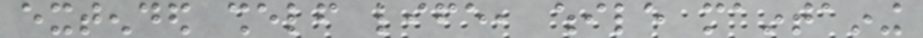extended shelf life, while maintaining
